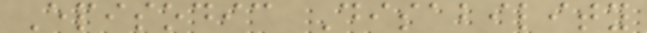Episodic Disability
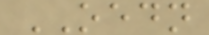OEDN
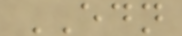EDN
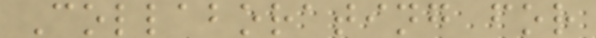Collaborating for
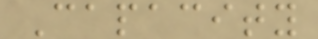Capacity
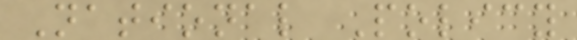National Policy
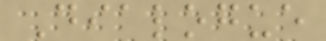Dialogue
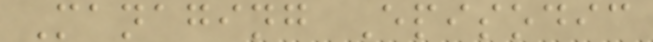Managing Episodic
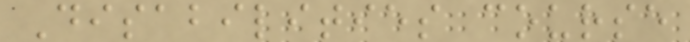Disabilities course
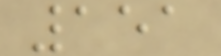151
